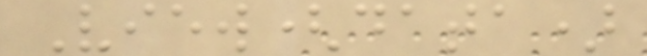View(data)
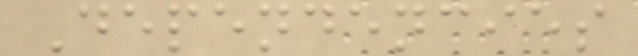Dependencies
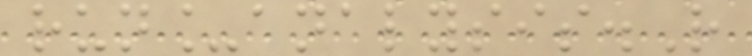run_analysis.R
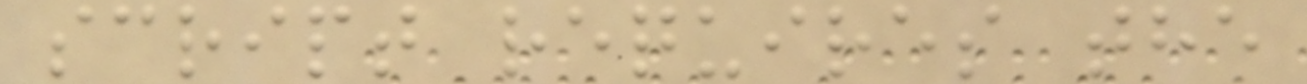script requires the
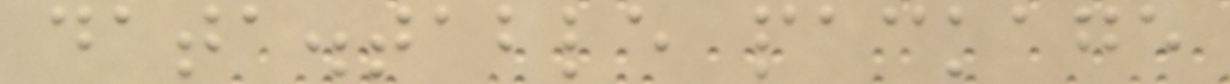data.table package
